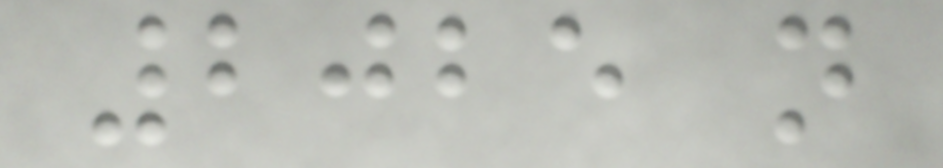2025 not
